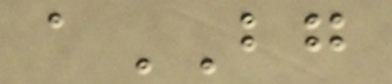aBG
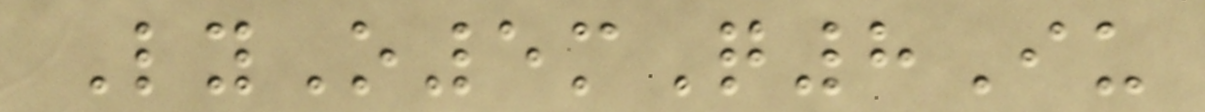LyO5mQ8Iu
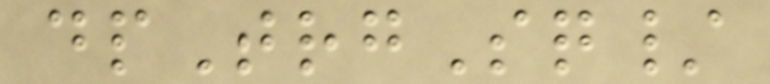dpTrgSq/
